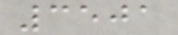3501
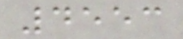4553
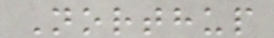Northup
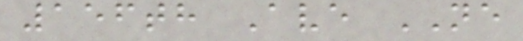156th Ave NE
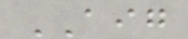AIG
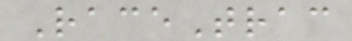RaceTrac
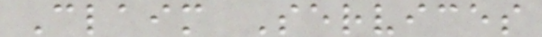Claim Services
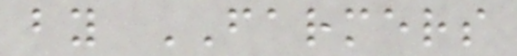by FARMERS
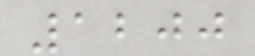1200
